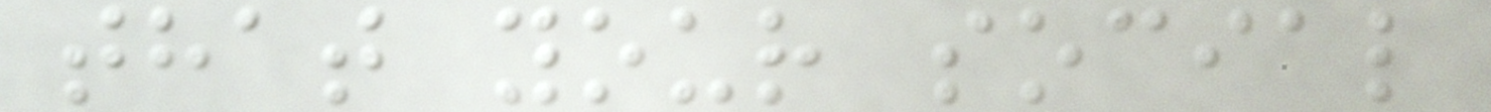that your social
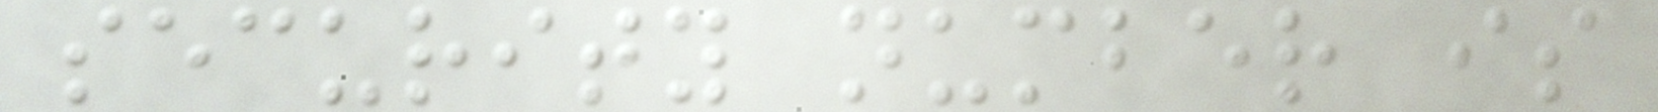security number is
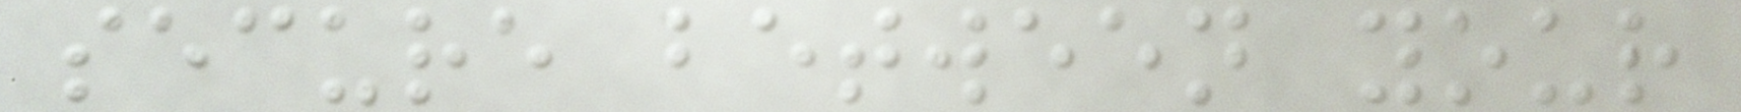secure between your
